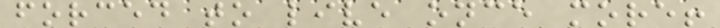forced to live once more!
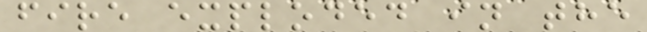fire exploded in the
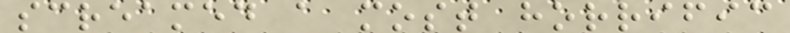screamed a most horrific
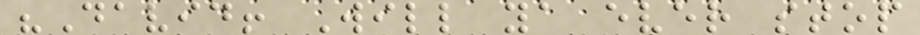"David! Will ya ever stop
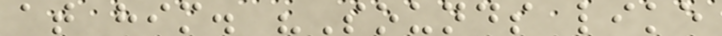at him. "Sounds like
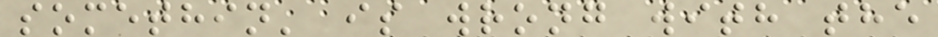somethin' is wrong with the
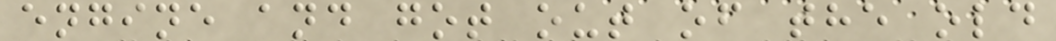engine and got out of the old
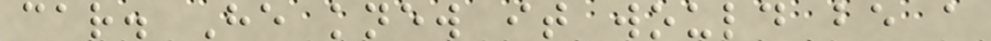car. He knew it would be a
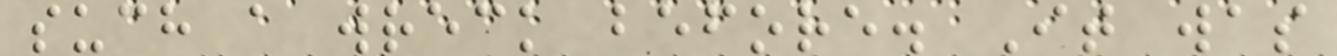such a wreck before. It was
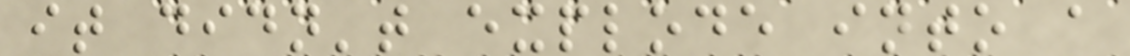it didn't explode into a
